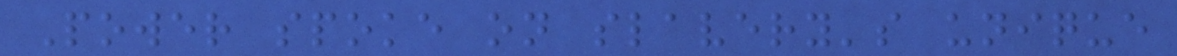Power spoke on slavery's unique
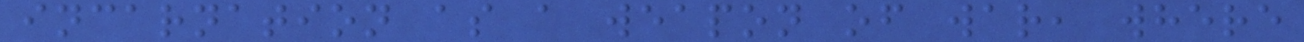incarnation as a weapon of war, where
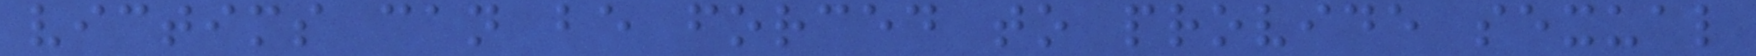victims can be forced to provide sexual
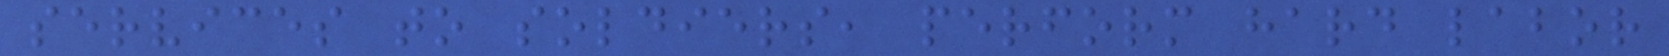services to soldiers, perform hard labor
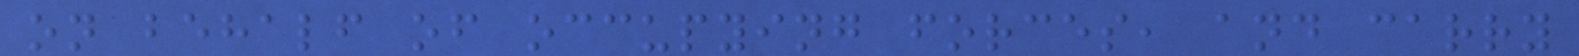on behalf of occupying forces, and carry
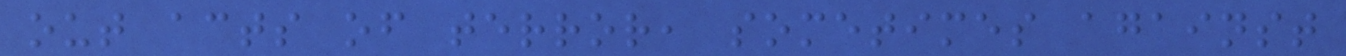out acts of terror, sometimes against
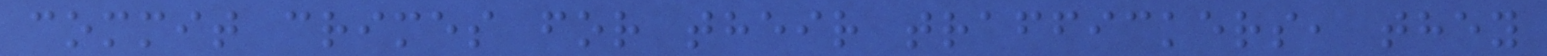commit crimes for their traffickers, they
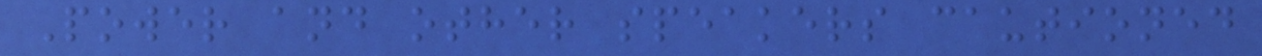Power and other speakers cautioned
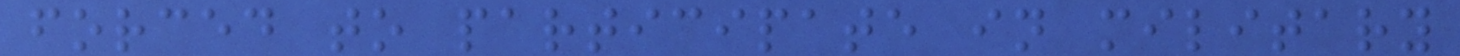forced to participate in military
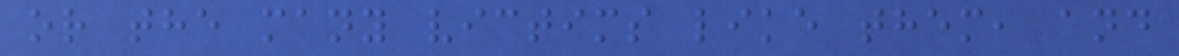or the many victims like them, and
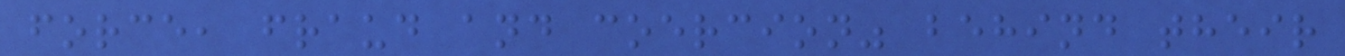force, fraud and coercion" behind their
